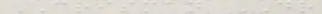CRISMAN DR
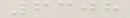6308
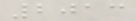2013
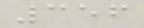356
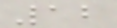12
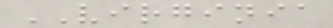VIRGINIA
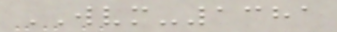WVM-1381
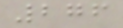276
